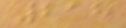218
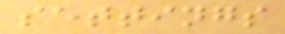settings
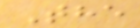The
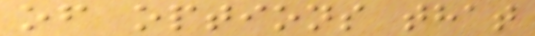of options that
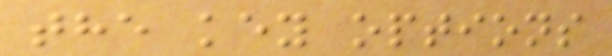the key options
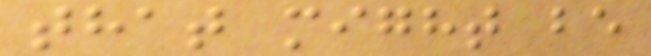that might be
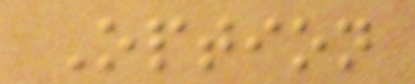Option
